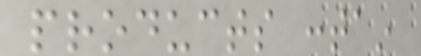products contain
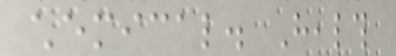chemical. Health
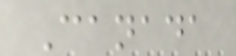Canada
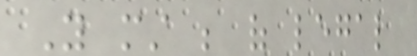You must be of legal
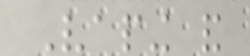Vaping and
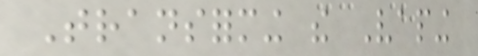Transforming the Vaping
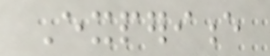Experience
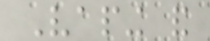Vaping and
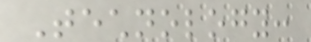Technology:
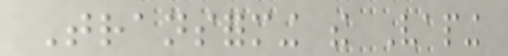Transforming the Vaping
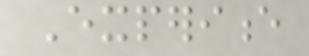Experience
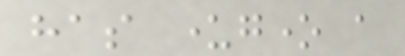has undergone a
